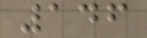146
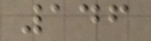146
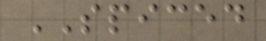SPICED
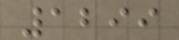1299
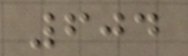604
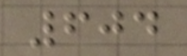604
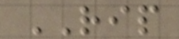RIP
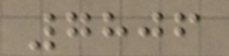7806
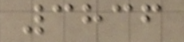3836
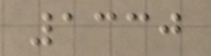1330
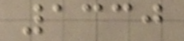1330
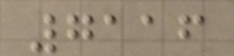7116
